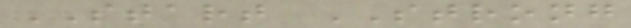START STRONG
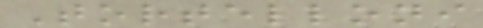Tortelloni
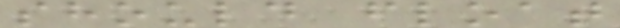should float
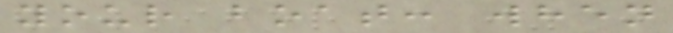your boat: when
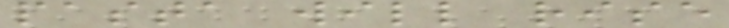pasta will rise
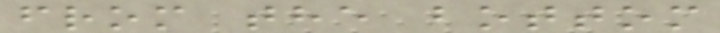from the bottom
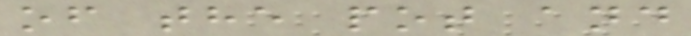of the pot and
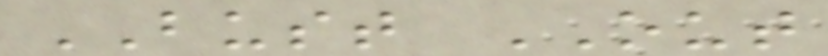BUST OUT
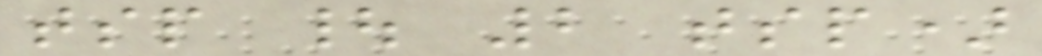tsp | 2 tsp)
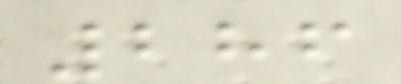286
